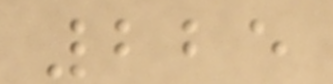225
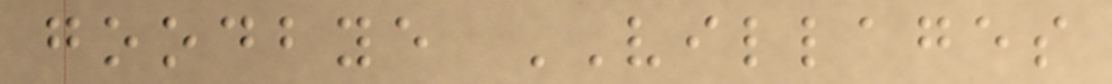goodbye VILLAGES
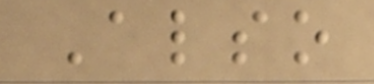Also
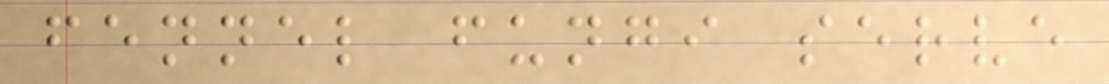fennel fungi serve
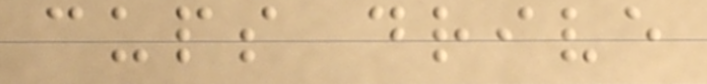cups drive
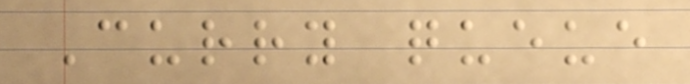Curry queue
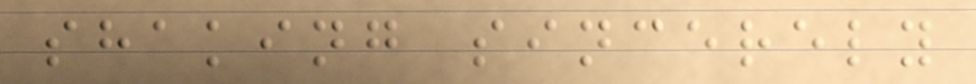shaking sincerely
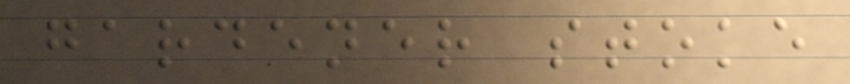gardener stoke
